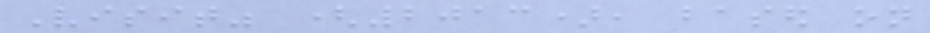Visit" (2013), based on
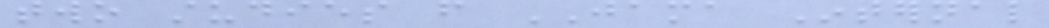two studies from JAMA Internal
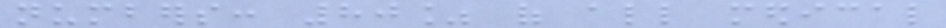numbers: 80% of all medical
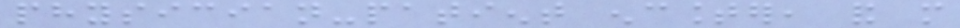physician-patient encounter, and more
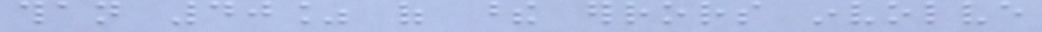than 40% of these errors involve
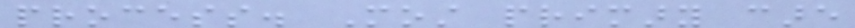process. Most primary care
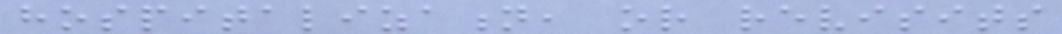hospitalization, or revisits
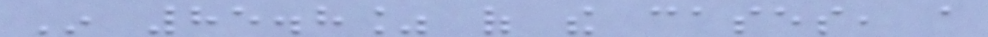In 85.8% of the cases, a
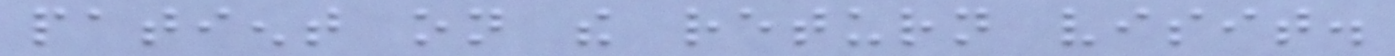patient on the return visit.
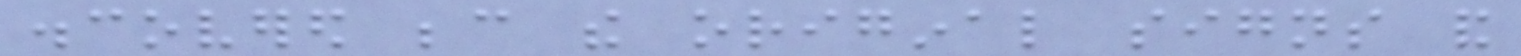discovered because the original signs and
